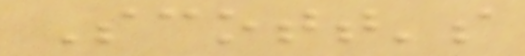Scott's
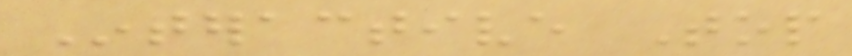Interactive Top
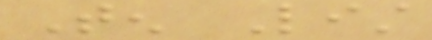Ten List
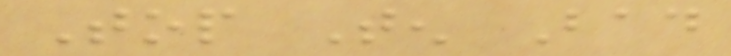Top Ten Bad
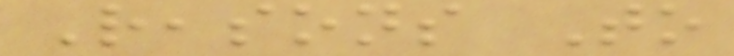Reasons To
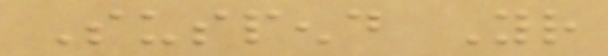Suspend Your
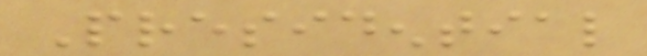Presidential
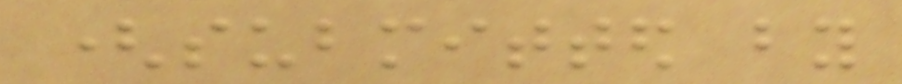(submitted by
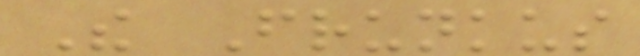The Frunkus
